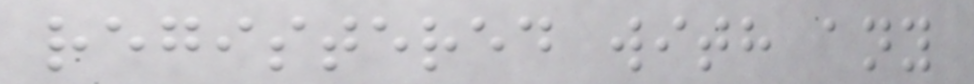registered with any
